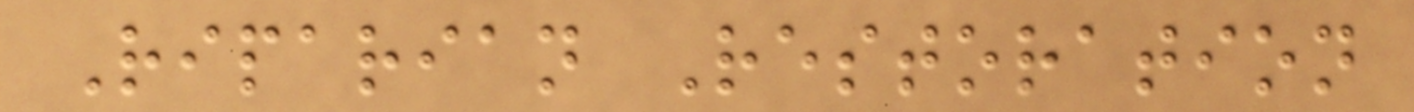Riparian Restoration
